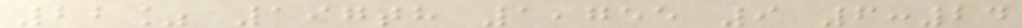22% 197th 1,755 9 6:24
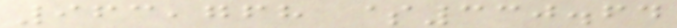963,768 $330.64
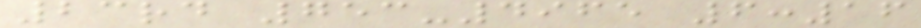23rd 753-4965 6:16
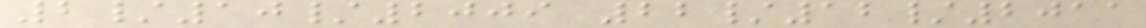2/10/2009 22/12/2011
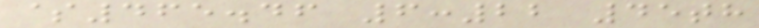$465.46 6:22 45th
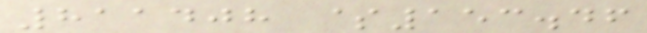811408 $153.46
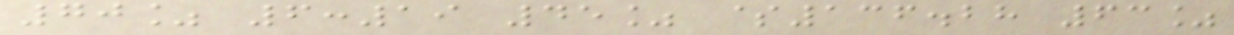70% 6:19 45% $136.28 63%
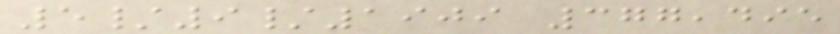5/9/1909 377,495
